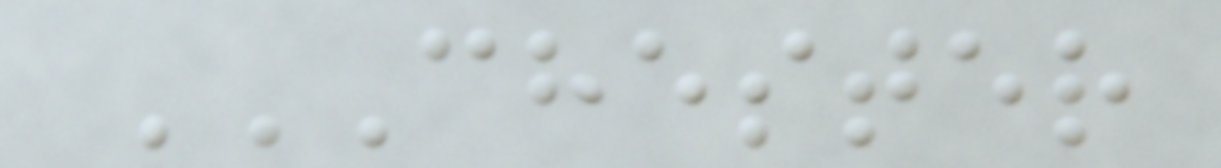CHESTER
